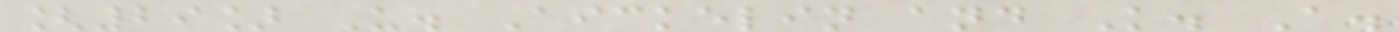[29] U. Aickelin and K. A.
